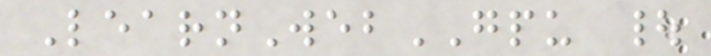LearnWebGPU |
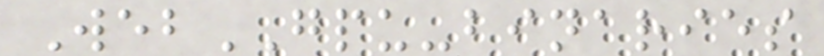WebGPU-binaries
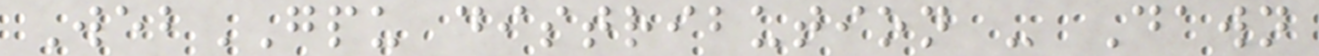WebGPU distribution - Dawn
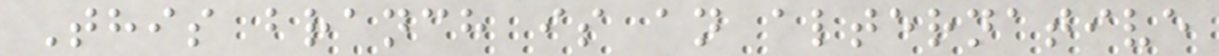This branch is an alternative
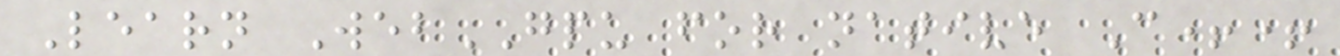Learn WebGPU for native C++
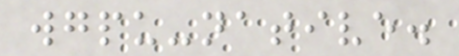wgpu-native.
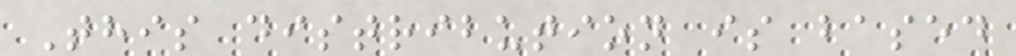This distribution is based
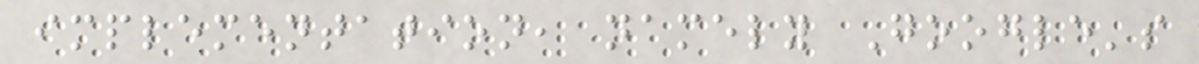implementation, namely Google's
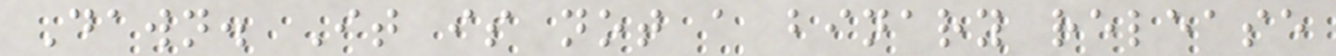Dawn. It is not a binary release
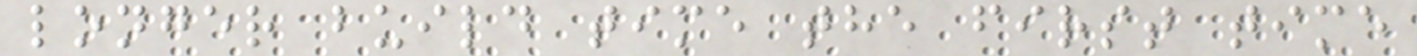longer build time the first time
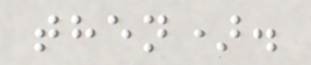then).
